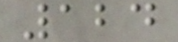124
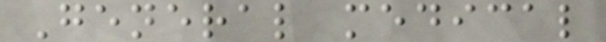General medical
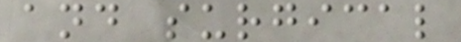and surgical
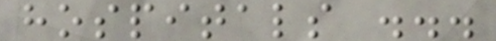hospitals ...
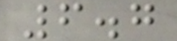6.7
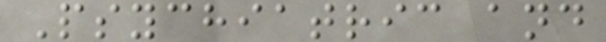Psychiatric and
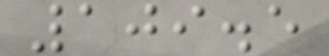109.5
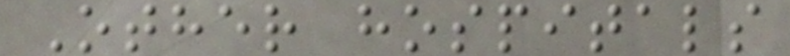Other hospitals
